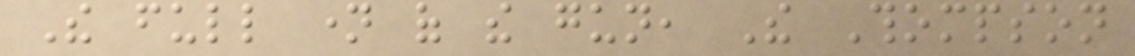The full name of the gun, The Thompson
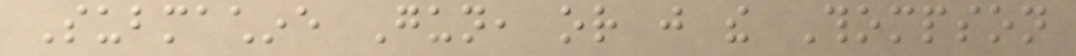Submachine Gun, or just the Thompson
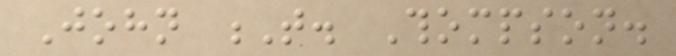John T. Thompson.
